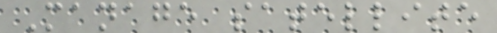Manage satellite
